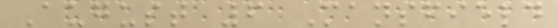August 6 Mansfield
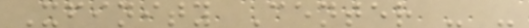Xfinity Center - -
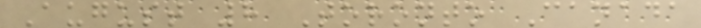August 8 Toronto Canada
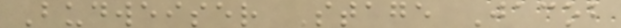Budweiser Stage Jacob
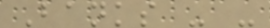Banks - -
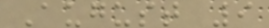August 9
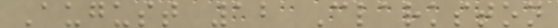August 12 Clarkston
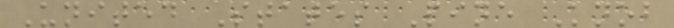United States Pine Knob
